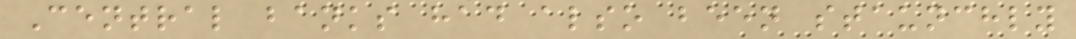Central banks had also been staunchly
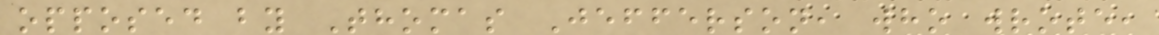opposed by Thomas Jefferson, who wrote,
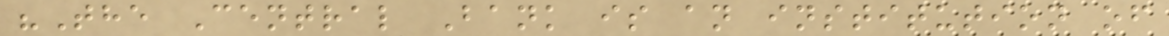"The Central Bank is an institution of
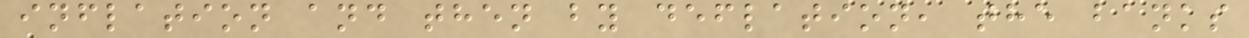inflation and then by deflation, the banks
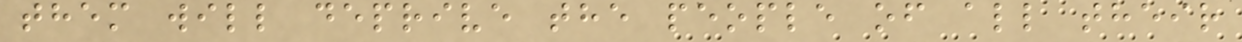them will deprive the people of all their
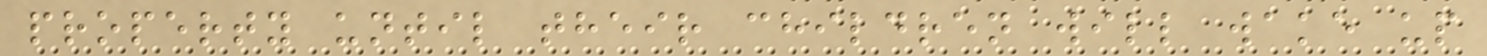property until their children will wake up
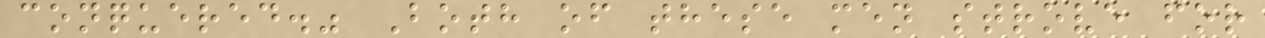conquered." Both of these men strove for
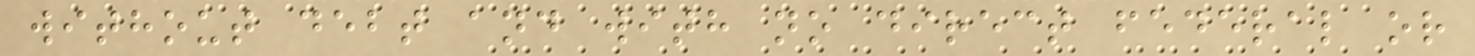without debt and with no direct federal or
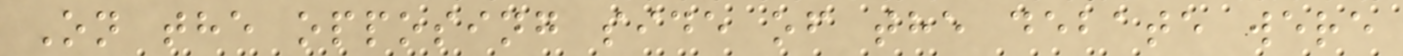On the opposing side of the debate were
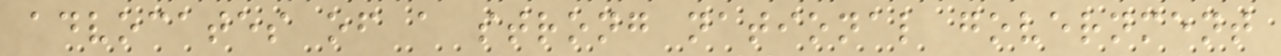advocates of a strong national government
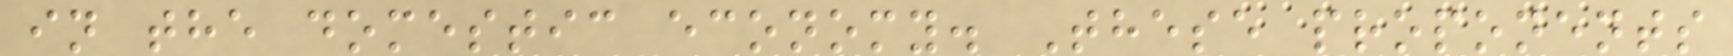in the domestic economy. These proponents
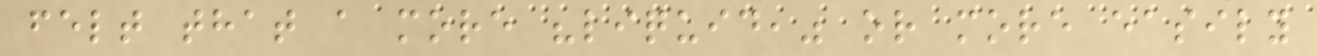felt that a more "liquid," or more easily
